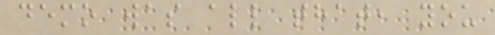demo was all that, you
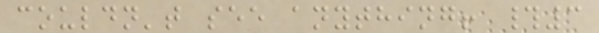couldn't see anything! #3
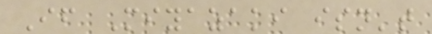If Miyazaki isn't
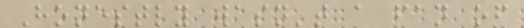Honestly wasn't a fan of
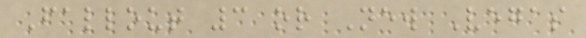Fallout 3 or New Vegas
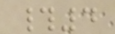#4
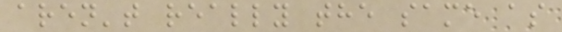aren't really the same as
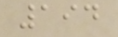194
